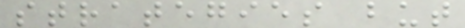strategies but
